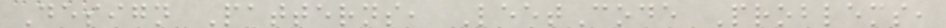Design Patterns, LeetCode Problems,
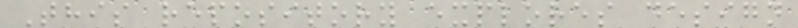This repository explores design
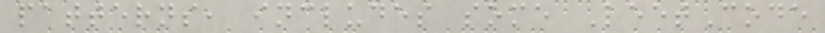patterns, includes some LeetCode
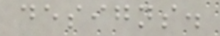designs.
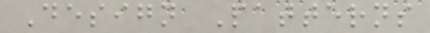Design Patterns
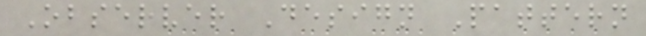Observer Design Pattern
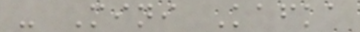- Mini Kafka
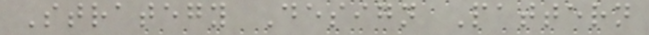Strategy Design Pattern
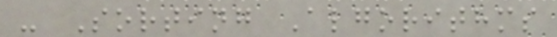- Sorting Algorithms
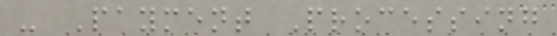- Payment Processing
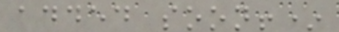added soon!*
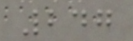247
